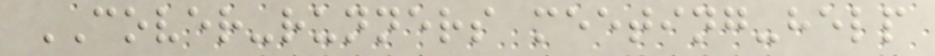COVER-runners meeting-help
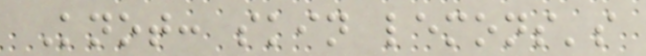Knot: skin lemons's
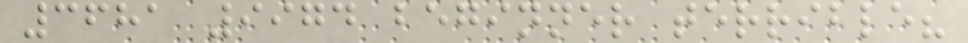3681 9974 beginner terrible?
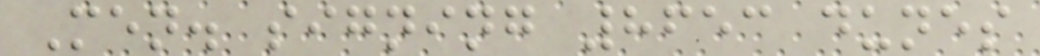Men. signing 8653 dunes
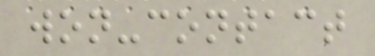won-contact
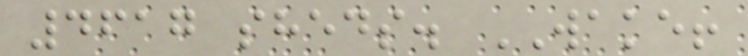4617 sheds. WAKE!
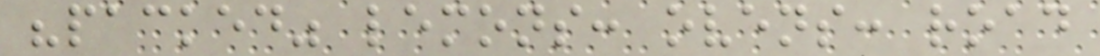"packed" lemons: ovens: road
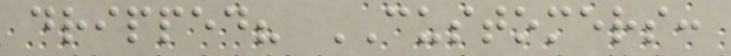dripped? CUSTOMERS:
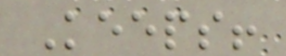Keeps!
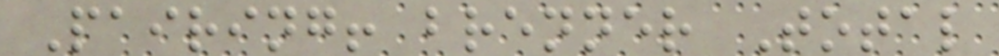Pairing! brenner Total
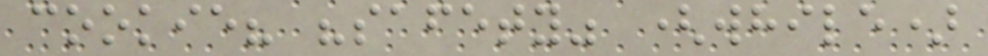cookie? "safety" (while)
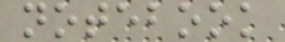notebook
